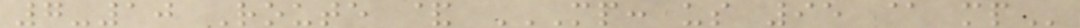7-10 Route & MP: US 95 @ MP
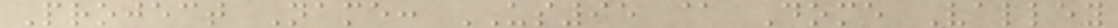Project Name: US95 @ Dome Valley
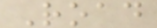Road
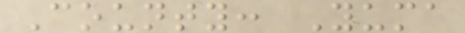County: Yuma
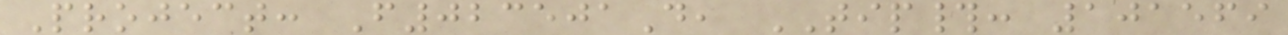Project: F023501D, TIP#: 101569
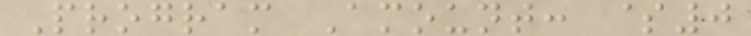Program Amount: $0
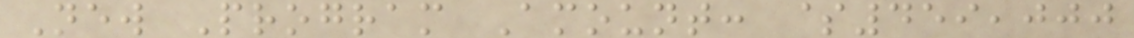New Program Amount: $459,000
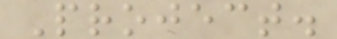Project.
